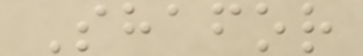Shafor
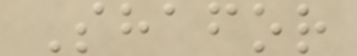Shafor
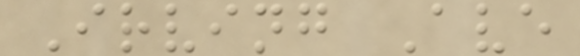Irving Ave
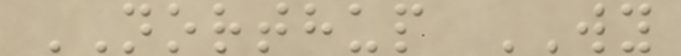NORTHUP WY
